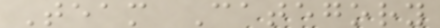Team Category
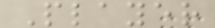Player
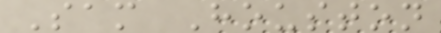Sam Houston
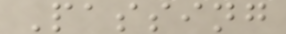Passing
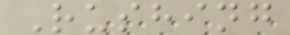Rushing
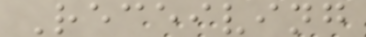Receiving
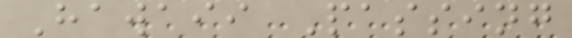Hawaii Passing
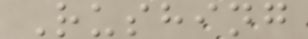Rushing
